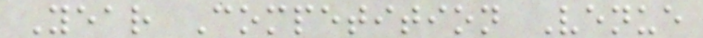Year Competition Venue
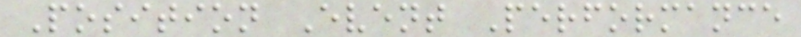Position Event Performance
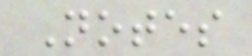Notes
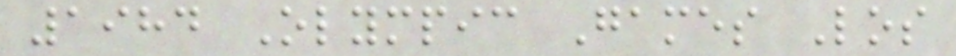1984 Olympic Games Los
